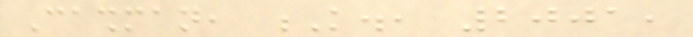Cashman, K., 2001,
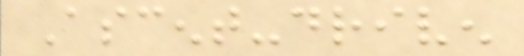Ascent-driven
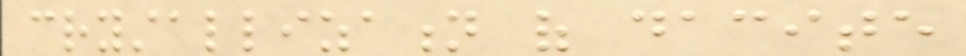crystallization of dacite
